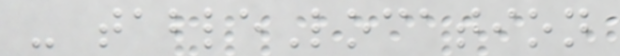- tableLocation
